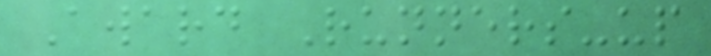Award Runners-up
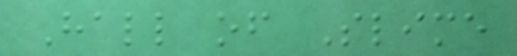Hall of Slime
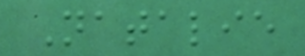Natalie
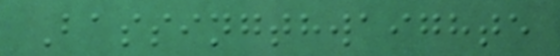Bassingthwaighte
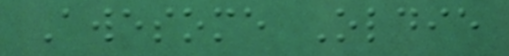Awesome Oldie
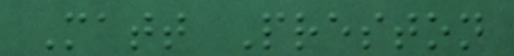Matt Preston
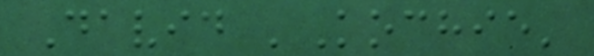David 'Kochie'
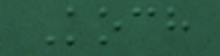Koch
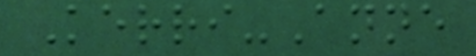Kerri-Anne
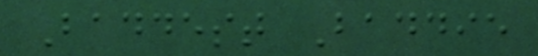Baddest Baddie
